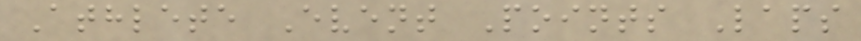Athlete Event Points Laps
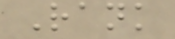Rank
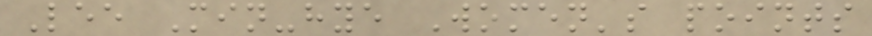Lee Min-hye Women's points
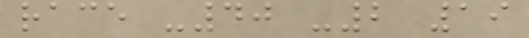race -40 -2 19
